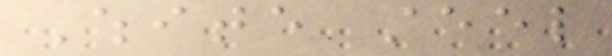White steel
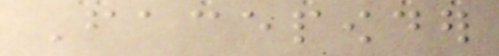Facepowder
